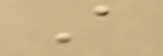A
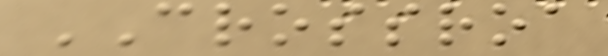CROSSROA
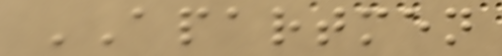APARTMEN
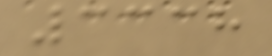3338
